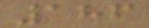186
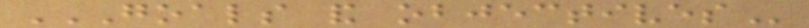GOALS AND OBJECTIVES
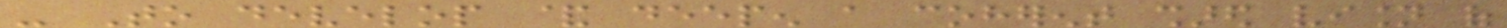- To develop & deepen a coherent shared vision of
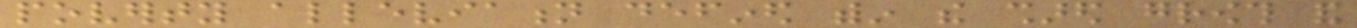poverty alleviation defined within the shared growth and
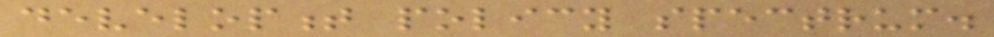development policy spectrum.
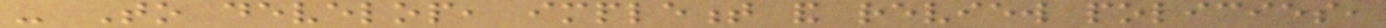- To develop, implement and review policies,
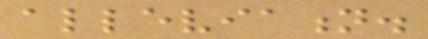alleviation.
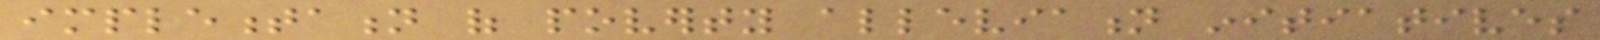implementation of poverty alleviation initiatives
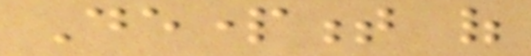Department of
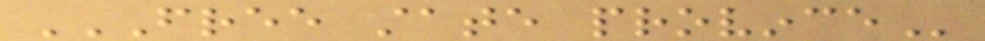FREE STATE PROVINCE
